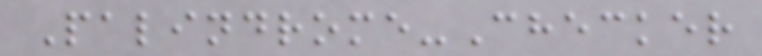Palindrome-Checker
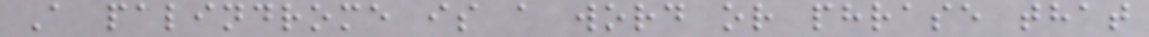A palindrome is a word or phrase that
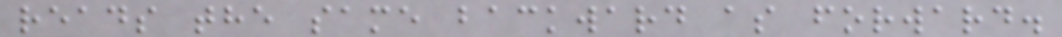reads the same backward as forward.
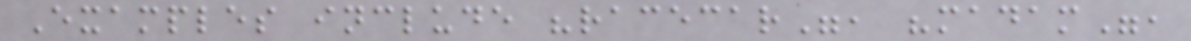Examples include "racecar", "madam",
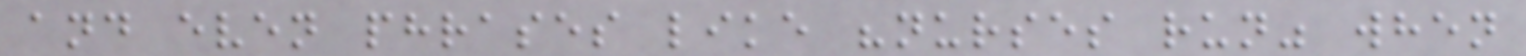and even phrases like "nurses run" when
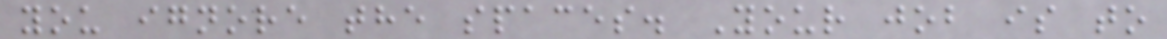you ignore the spaces. Your job is to
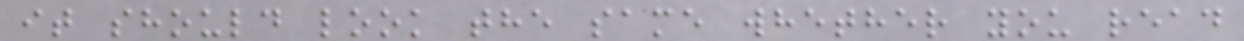it should look the same whether you read
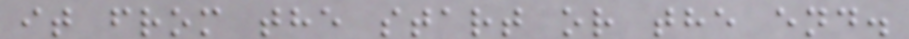it from the start or the end.
